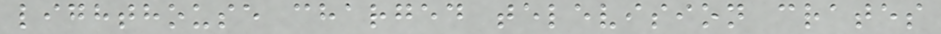lighthouse charged television crates
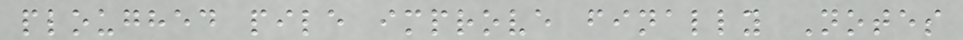ploughed pile improve finally Notes
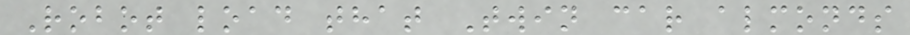Robot load that Twin car almonds
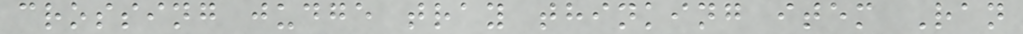crossing judge tray thinking item Ran
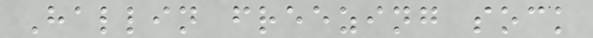Hallin freezing sock
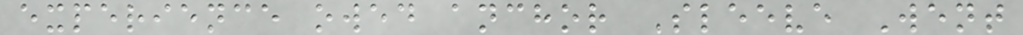experience owed anchor Sleeve Went
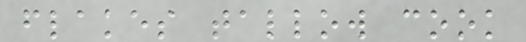flakes tallow cook
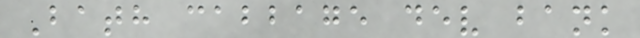Bath cabbage dev bank
